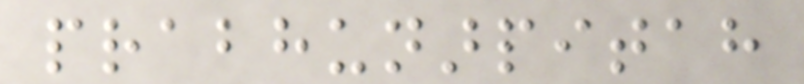prabhunarpitah
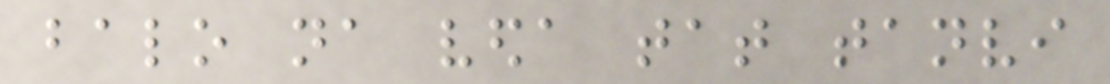balo na veda tat tanvi
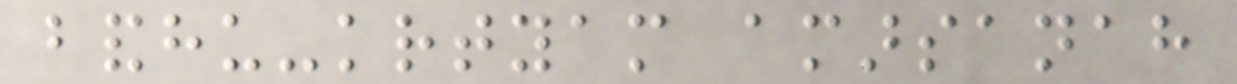bandhu-krtyam amarsanah
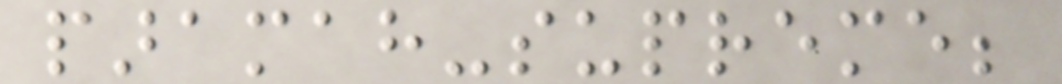paramah-supreme;
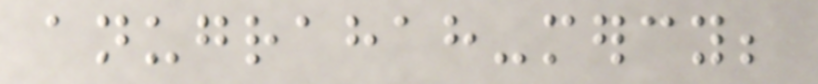anugrahah-mercy;
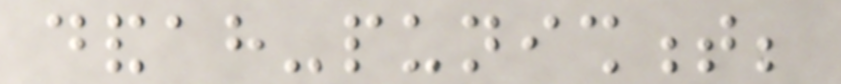dandah-punishment;
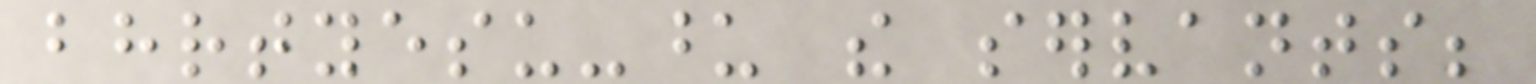bhrtyesu-upon the servants;
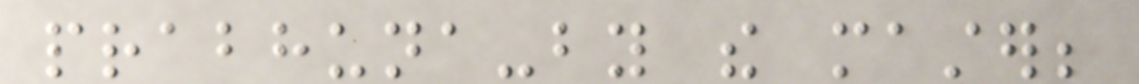prabhuna-by the master;
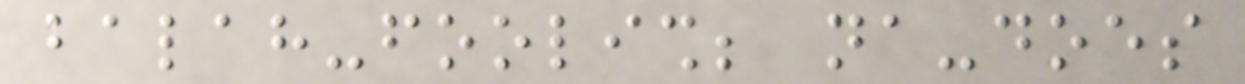balah-foolish; na-does
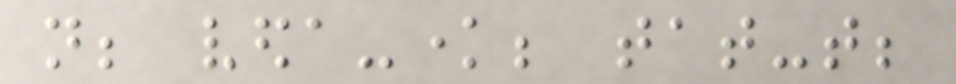not; veda-know; tat-that;
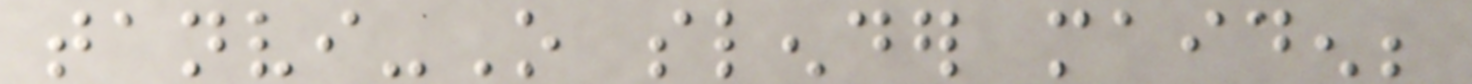tanvi-O slender maiden;
